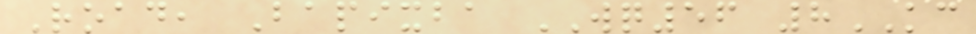Road, Bapixba WQ56 8KC
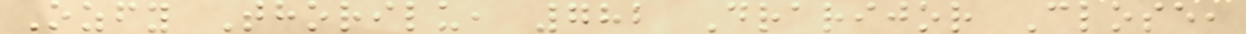Ozfy Thorilu, 782 Drarijor Close,
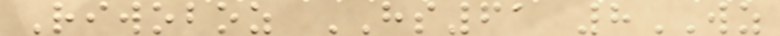Riwoboz HS61 8WZ
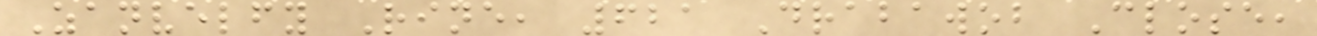Zanvelfy Rine, 621 Drabawob Close,
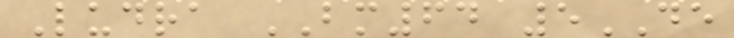Ludra BM64 5DE
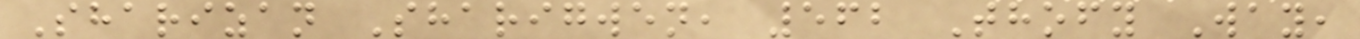Sharizan Sharigwen, 562 Thofy Way,
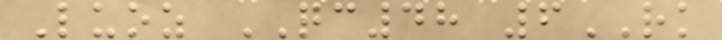Luoz QC48 6RK
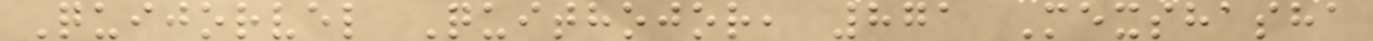Quijorvel Quithojor, 871 Mexshasha
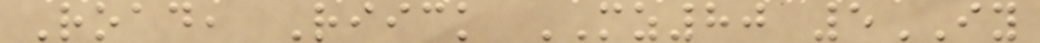Road, Riick MZ80 5IY
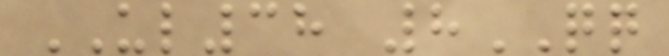UL38 8QQ
